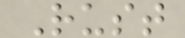Rust
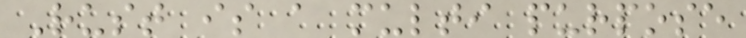Rust is a multi purpose
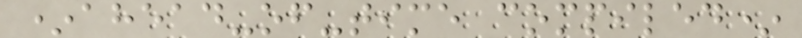*ahead-of-time compiled*
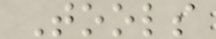Tools
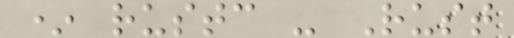* rustc - Rust
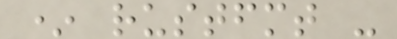* rustfmt -
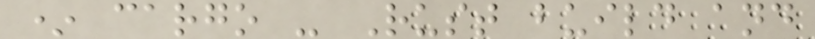* cargo - Rust build and
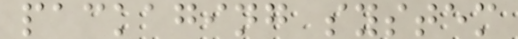packaging system
